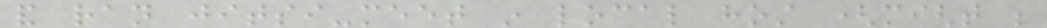and ran jitsi-meet in local host (might be
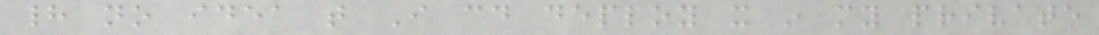had no idea that I could deploy it in my private
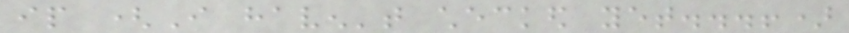ip (I haven't checked yet...!)
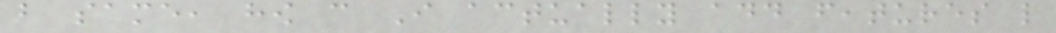but same, how can I actually add features like
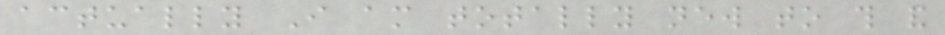actually I am totally new to this and
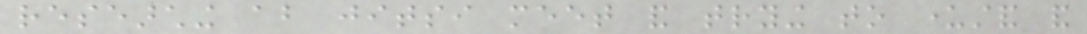researching about jitsi meet and trying to understand and
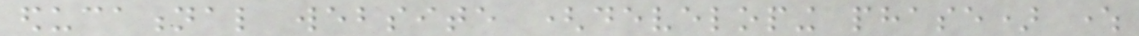educational website (developing phase) where
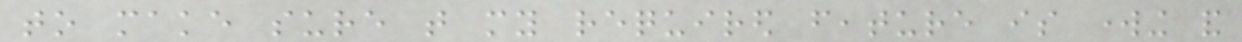to make sure that my required feature is working and
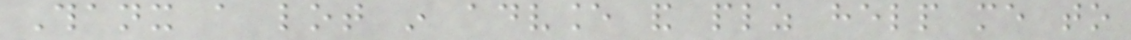Thanx a lot in advance and plz help me to
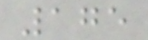175
